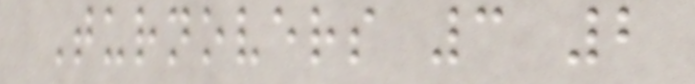Turnovers 3 2
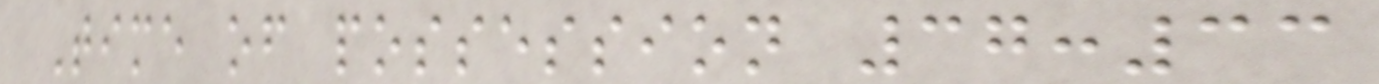Time of possession 37:33
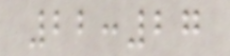22:27
